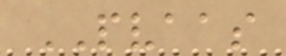PVAAS
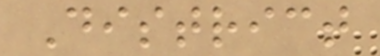District
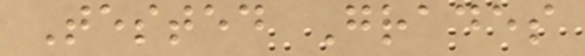Tested Grades
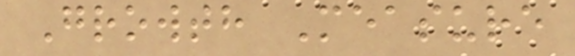Growth Measure
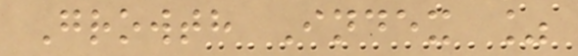Growth Index %
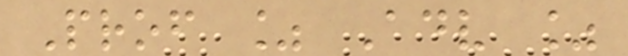Prof % Adv %
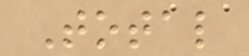Total
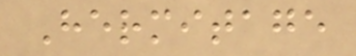Hermitage
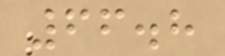66.8
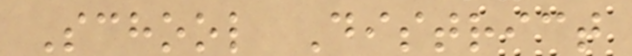School District
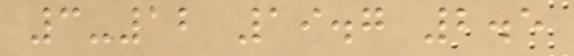3-12 19.7 2.5
